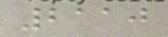2110
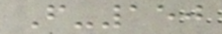F-150
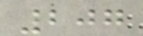207
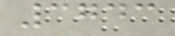3743
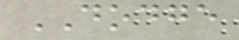DODGE
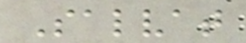Salvat
